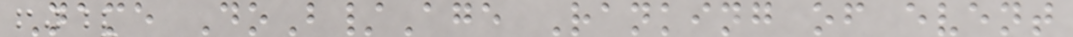Name DoB/Age Ranking of event
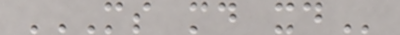MS MD XD
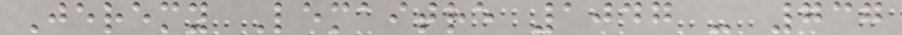Jeremy Lemaitre 1047 - 737
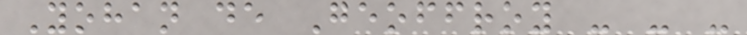Yohan de Geoffroy - - -
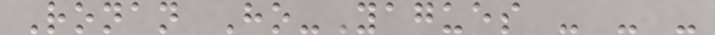Ronan Ho-Yagues - - -
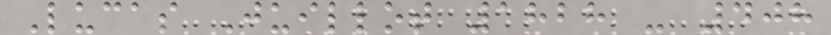Lucas Juillot 1828 - 408
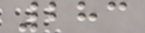283
